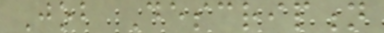Job Description
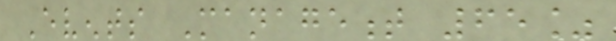Events Management 65%
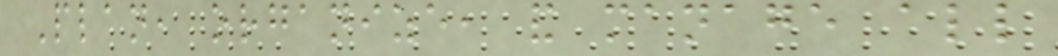Plan, organize, and manage all
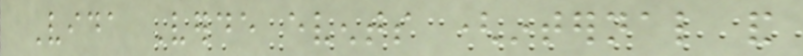Vida Verde events (internal and
